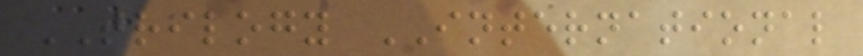TRILOGY INTERNATIONAL
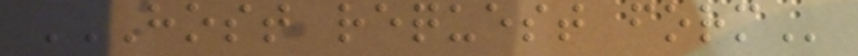HOST REQUEST FORM
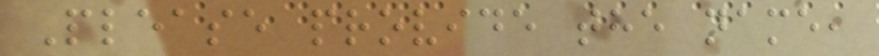Please provide the name,
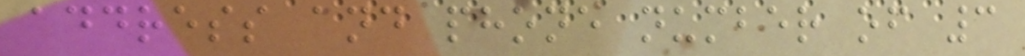address and phone number of 3
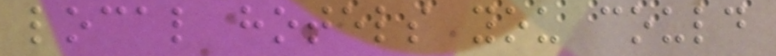local hotels you could
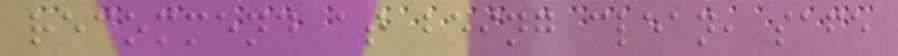recommend as being clean, safe
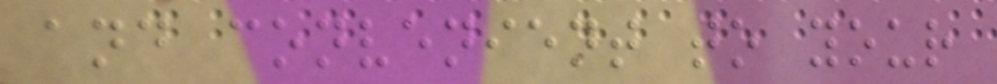and convenient to your
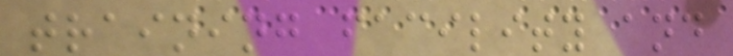training facility and
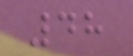48
